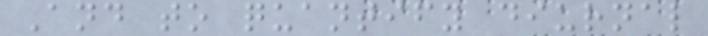And to quantify diurnal
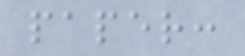paper:
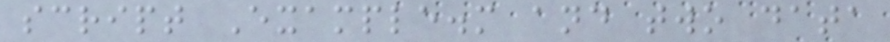script Example.m and two data
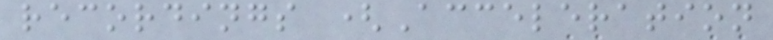recordings (Acceleration
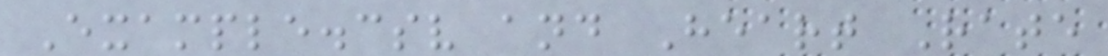Example.csv and Heart Rate
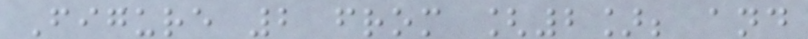Figure 2 from [2]; and
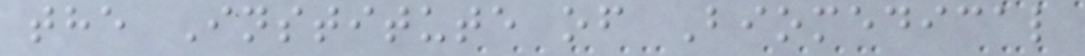the Institute of Biomedical
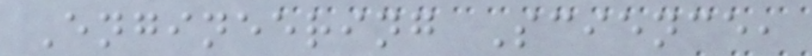Engineering Science,
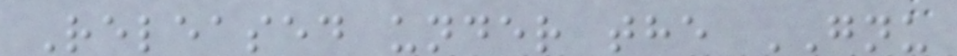Released under the GNU
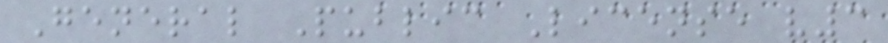General Public License v3
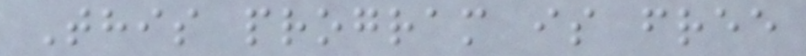This program is free
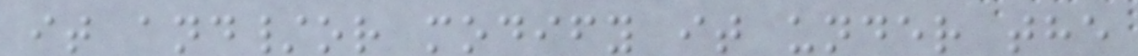it and/or modify it under the
